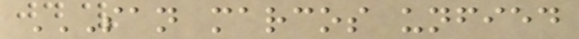SAN MARCOS UNFIED
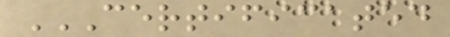CERTIFICATED
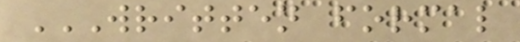WRITTEN FORMAL
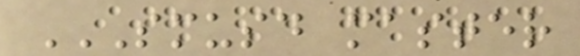SMUSD MASTER
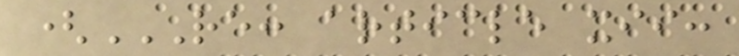(RE: ARTICLE XII:
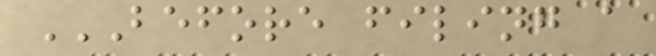BEFORE FILING A
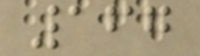167
